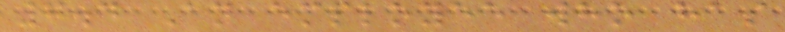7.4 An employee who has
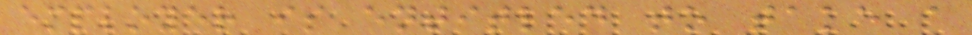employer is entitled to take a
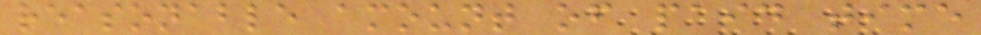reasonable amount of paid time
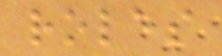roles
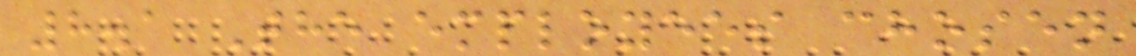8.1 The employees chosen
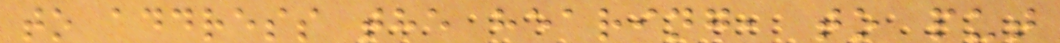to address the hearing, to put
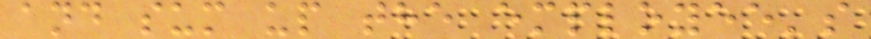and sum up the employee's
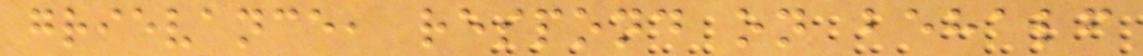grievance, respond on behalf
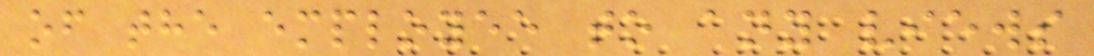of the employee to any views
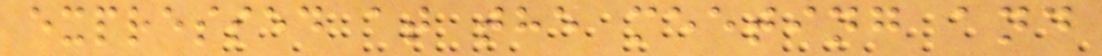expressed at the meeting and
